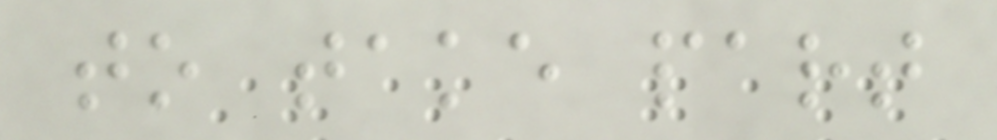to take part
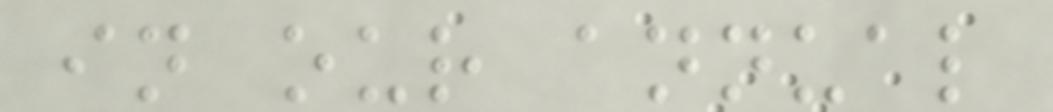in our annual
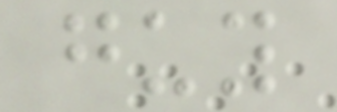guy
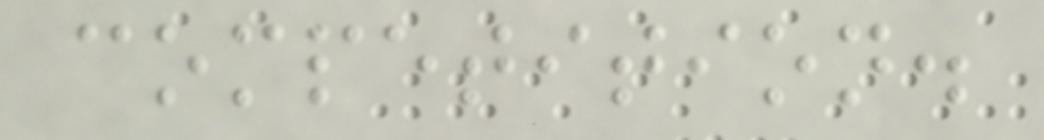competition.
